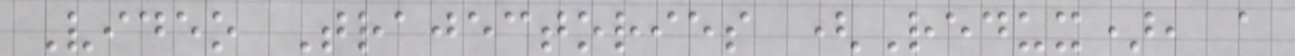Video Trajectories (Redux), a
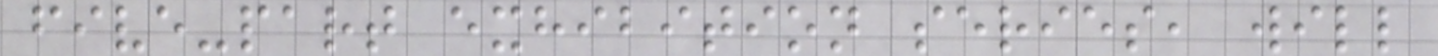five-part exhibition series, will
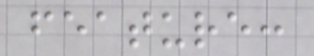feature:
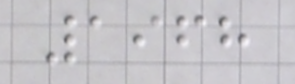1968
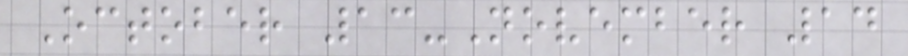October 13-November 14
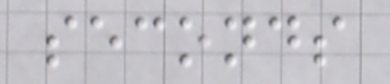seconds
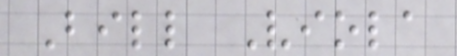Bill Viola
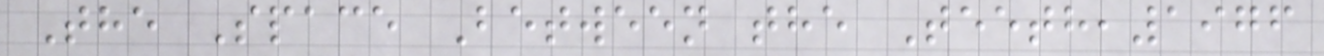The Space Between the Teeth,1976
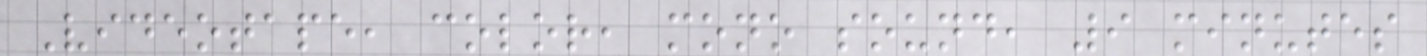Videotape, color, mono sound, 9 minutes
